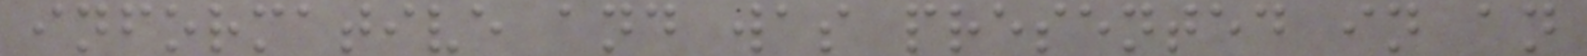informative and was presented in an
